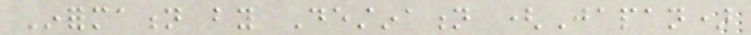Information by Destination (Japan)
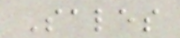Sales
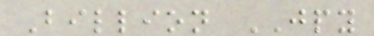Billion JPY
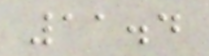11.4
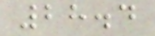28.4
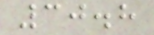30.8
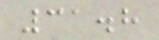31.8
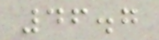46.7
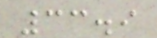33.9
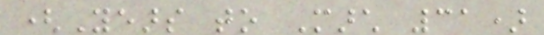(Years to March 31)
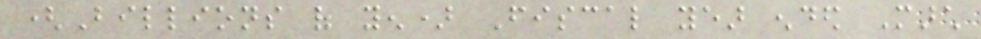(Billions of yen) Fiscal year ended March
